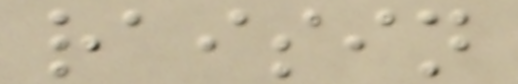raisin
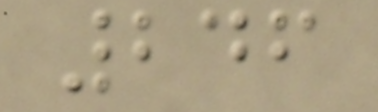246
